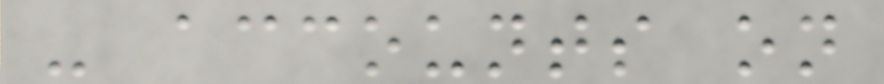- accounts on
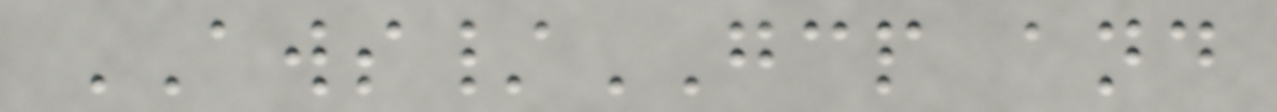AWS/GCP and
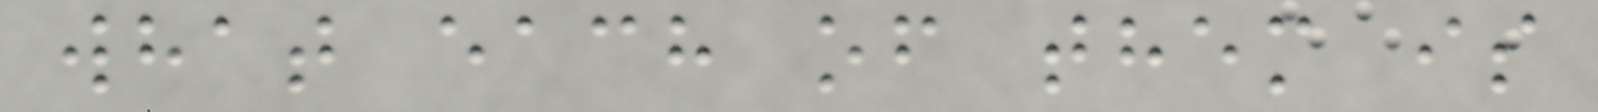what each of them is
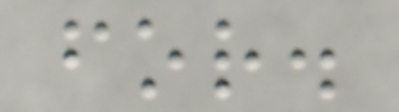for.
